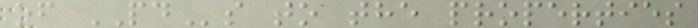of PDs to the properties
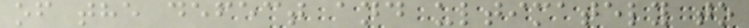of the defect and ultimately to
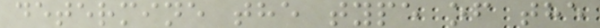determine the type of the
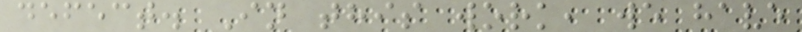defect. In this work, we have
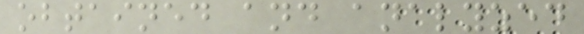obtained and analyzed
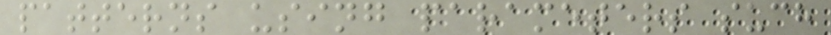patterns using parameters such
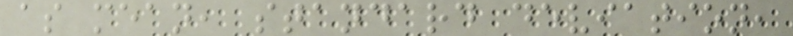as mean, standard deviation,
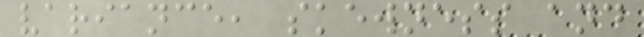variance, skewness and
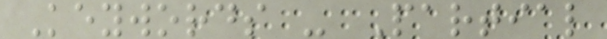Keywords - Partial
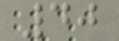40
